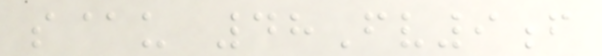s@u 48Fv9f
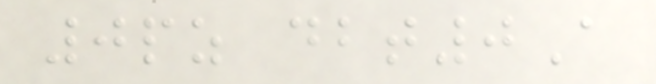0pz dbt0A
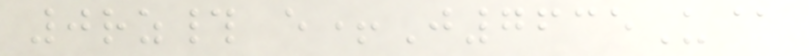0rz# e+J7635U@
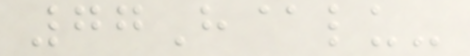77H@lu-
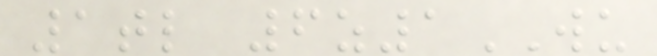1tl 6z1WU
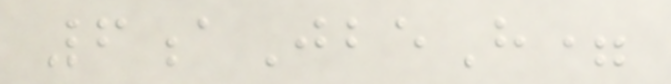6aJbeH=
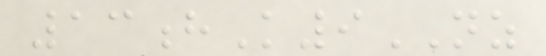13hK9NZ
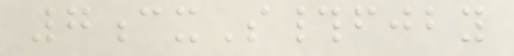7cxS#fjby
